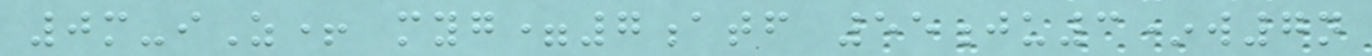0m-iZ+ myg=7atf 55ju3*w7n
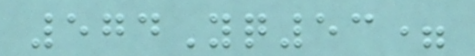574Yq53=
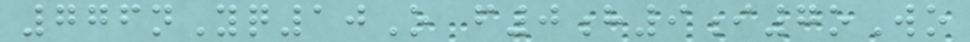776nYq10O f0h9i7oWo
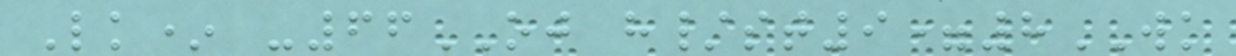Lk* -66OJ h/st9=8WK
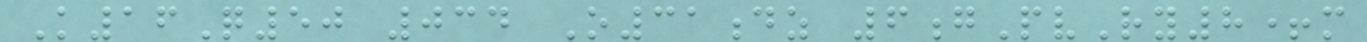K16Q50 034 O31dz 6gPvRy8+m
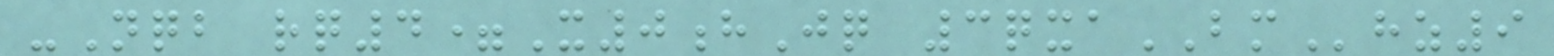-Nqb rq4=X0hJq 3qxaBMhz9
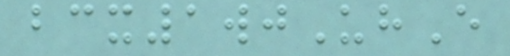bcx1wjUhE
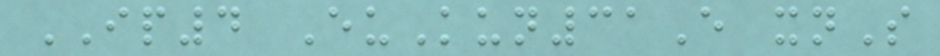IP4 EuKun31E xnS
